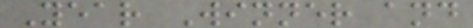Year Winner and
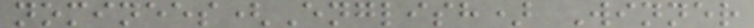nominees(English) Winner
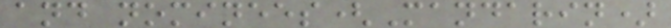and nominees(Mandarin)
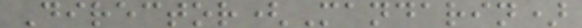Director(Mandarin)
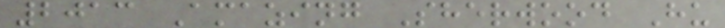2013 Amazing Sherwood Hu
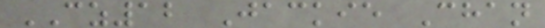CZ12 Jackie Chan
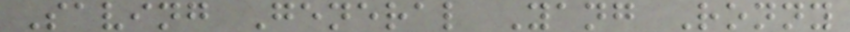Saving General Yang Ronny
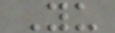Yu
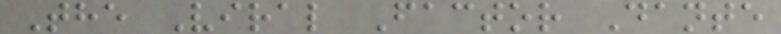The Viral Factor Dante
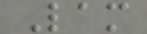Lam
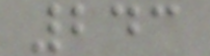243
